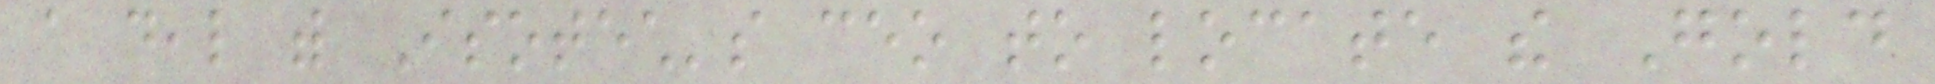a deal with Isotech's ceo to locate the Gold
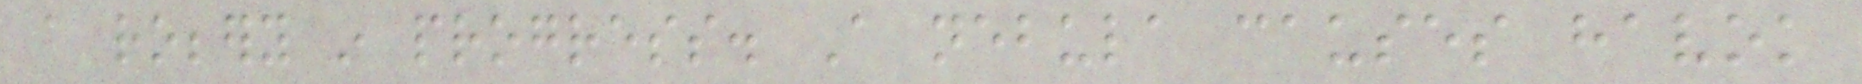a robbery in progress. A nebula causes havok
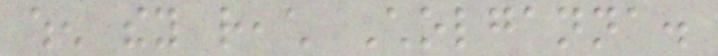when they reach Cholganna.
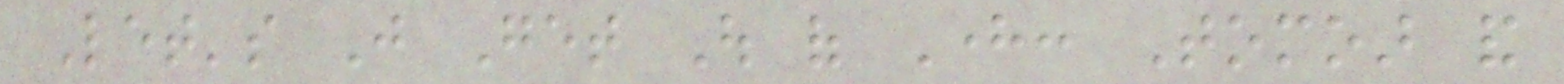Let's Just Get Out of Here: Tomoar and
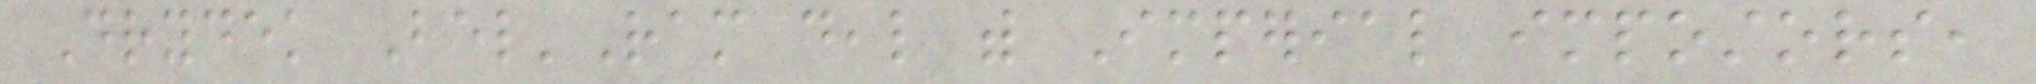Drydek Bel'Ram deal with Imperial impostors,
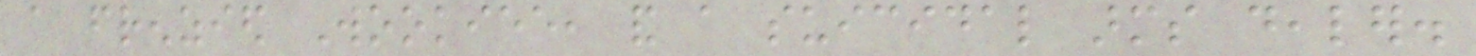a frenzied Wookiee, and a suicidal arms dealer.
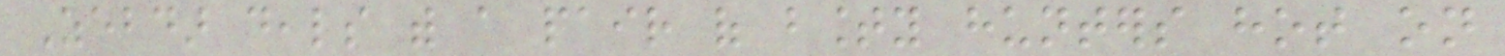Zebdar deals with a pair of bounty hunters hot on
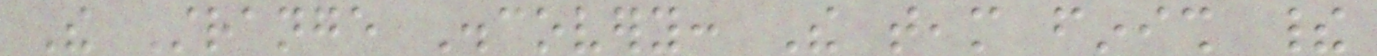The Strange Discovery: The team finish their
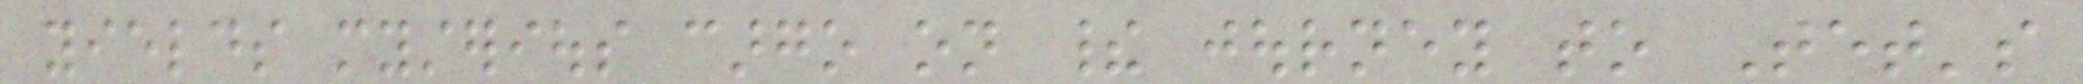yields mysterious cargo on their journey to Tet's
